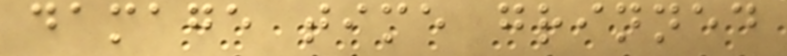damage time grinned
